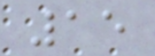15
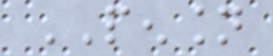PENSION
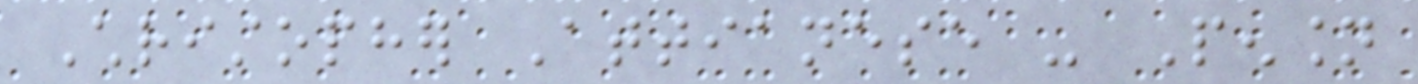Christopher Attianese - Pension
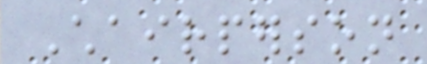Chairperson
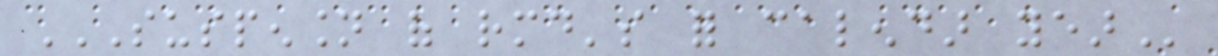SUSPENSION OF RMD'S FOR CALENDAR YEAR
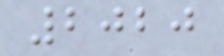2020
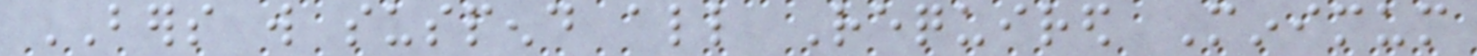BERS will suspend all Required Minimum
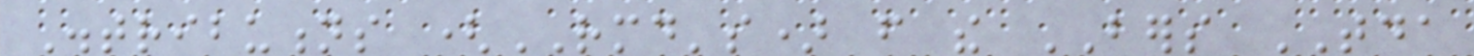Distributions (RMD's) from the BERS TDA
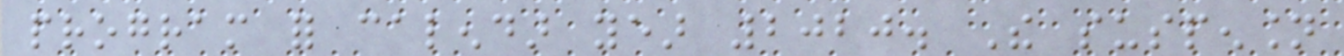program for calendar year 2020. The suspension
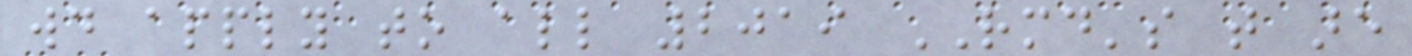would apply to all 2019 RMD's that are
